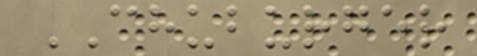CHUBURGER
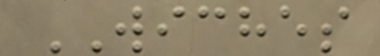WICHES
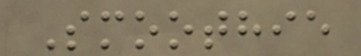Smoothie
